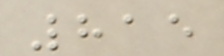815
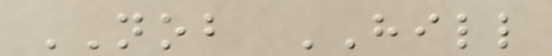NOB HILL
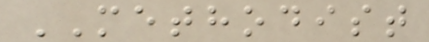METHODIST
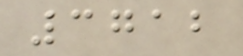3712
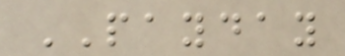PAYDAY
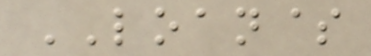LOAN$
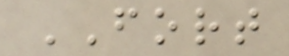FORT
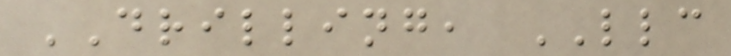DRILLING, LLC
